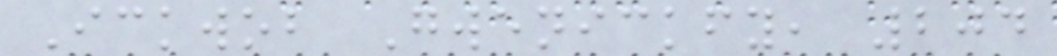Ickwob Gwenickfy, 204
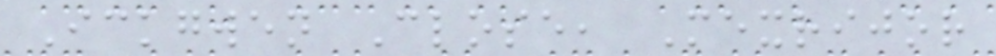Ickgwen Close, Mexrijor
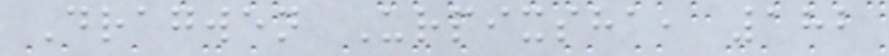Dragwen Urpixsha, 182
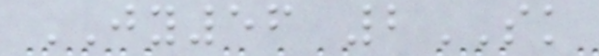JY56 2SK
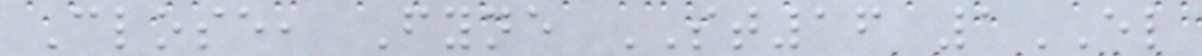Close, Fyne ST16 1EL
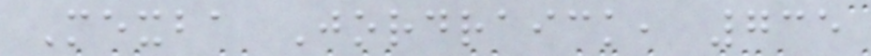Mexba Jordraick, 735
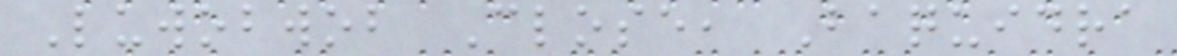Luwobwob Close, Baquidra
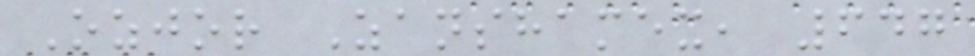Ozjor Zanshamex, 647
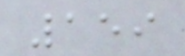159
